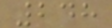248
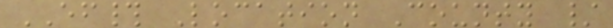EF# Location County /
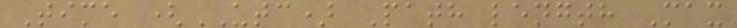Time (UTC) Path length Max
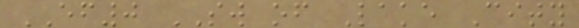EF0 SW of Lake City
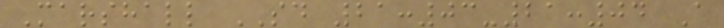Marshall SD 21:03-21:04 A
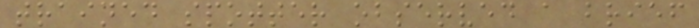trained spotter observed a brief
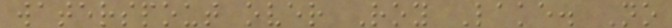waterspout over Roy Lake. No
